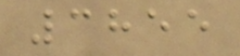3855
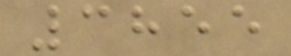3855
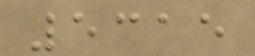5315
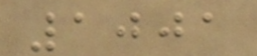1001
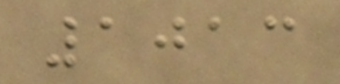1013
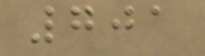701
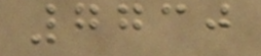7730
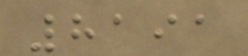8191
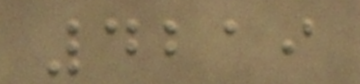4219
